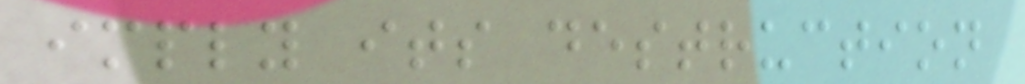imply its destruction
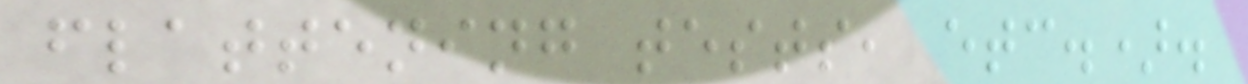flattening tests, etc.).
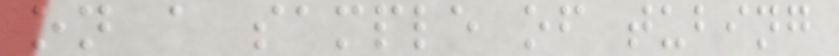on a sample of tubing
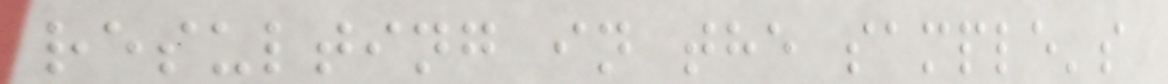resulting in the sample's
